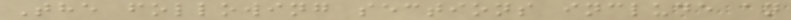The following sections include an
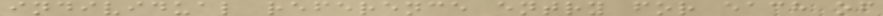individual reference entry for each of
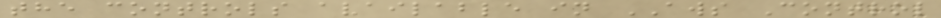the controls available in AWS Control
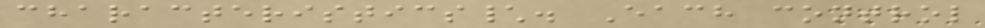characteristics\. Each control
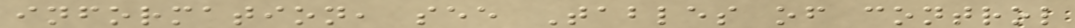information, see Tables of control
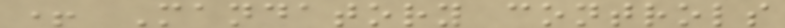+ Mandatory controls
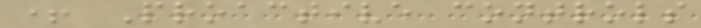+ Proactive controls
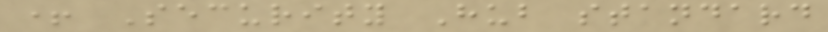+ Security Hub standard
